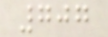707
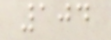104
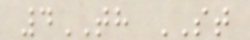4TH ST
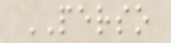PERSO
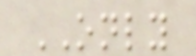ONLY
